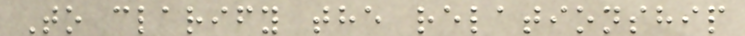To clarify the relationship
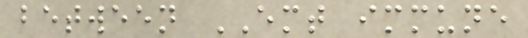between EMT immune
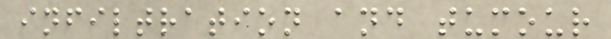infiltration and tumour
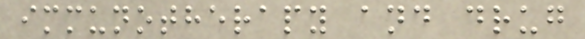immunotherapy and drug
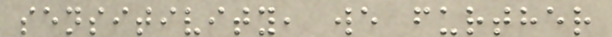sensitivity, we further
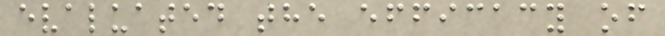evaluated the efficacy of
